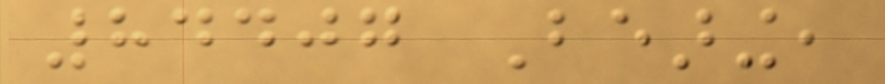84407 Bearing,
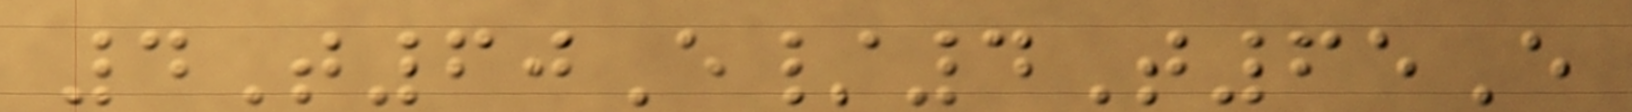4T60E/4T65E
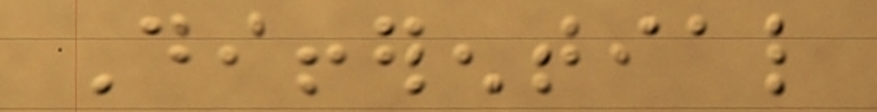Differential
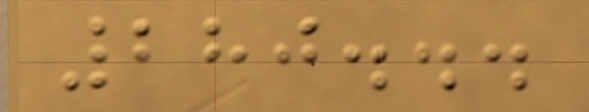280...
